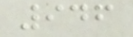946
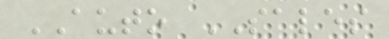AUTO SALES
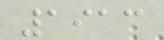1913
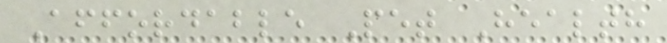Affordable Pet Health
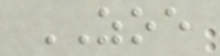ZOE
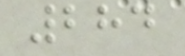284
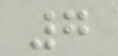7
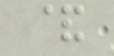&
